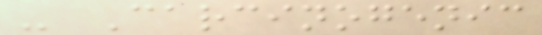- Carcinogenic
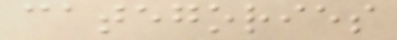categories
